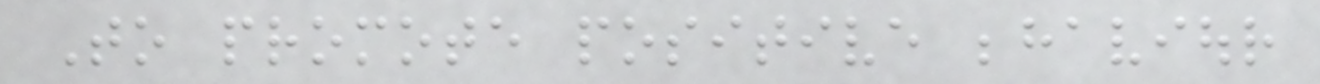To promote positive behaviour
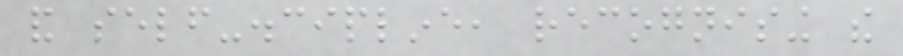and self-discipline, recognising the
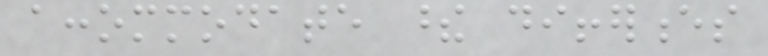accommodate these differences
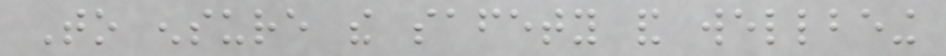To ensure the safety and wellbeing
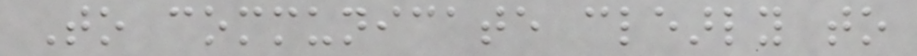To communicate clearly to
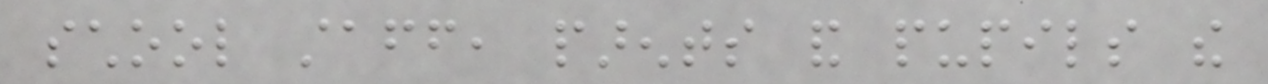school staff, parents and pupils the
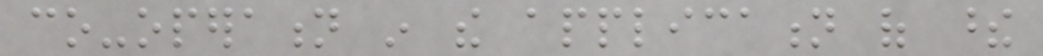co-operation in the application of these
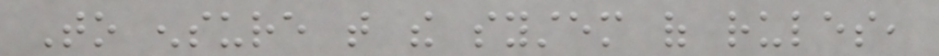To ensure that the system of rules,
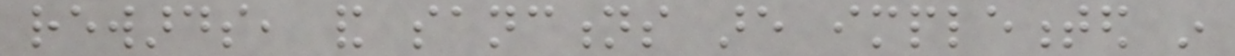rewards, and sanctions are implemented in
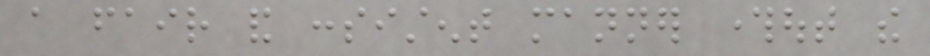a fair and consistent manner throughout the
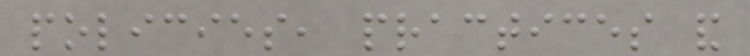policies, practices and
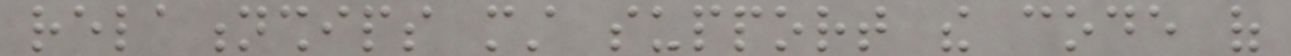relationships must support the code of
